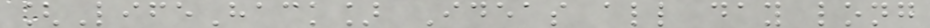[LifeHack] Ideas all day long
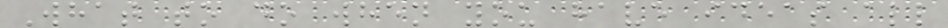What to do when you have ideas all
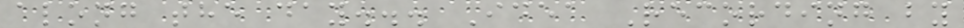along the day... Idea Recording by
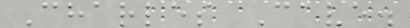Charles Cave.
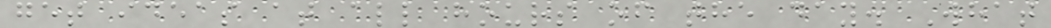get ideas at all hours of the day. What
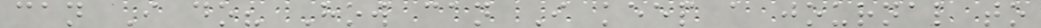can I do? How can I keep a journal to
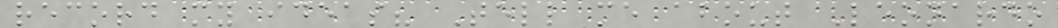record my ideas? Tell me about Leonardo
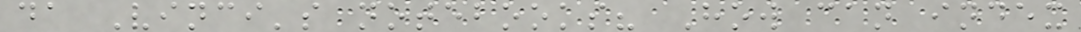da Vinci's notebooks? How can index
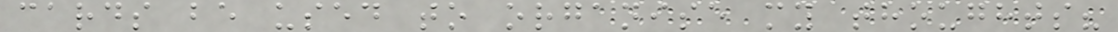cards be used to organise my thoughts?
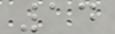14
